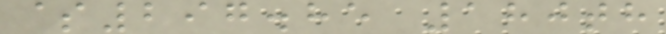$297.85 180th
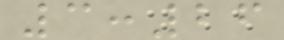3:26
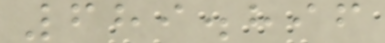689.896
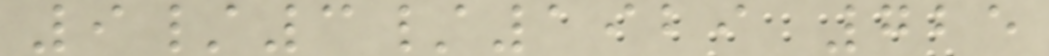9/3/1929 725
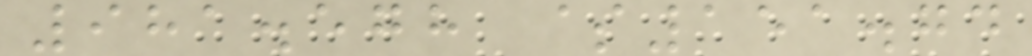981.578 $151.74
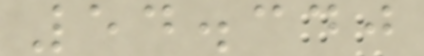54.340
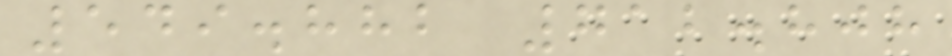549.882 712.808
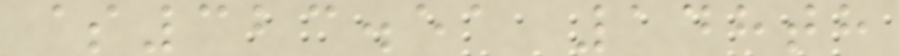$323.51 148th
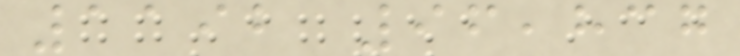1192 96,837
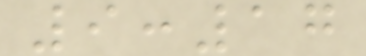9:17
